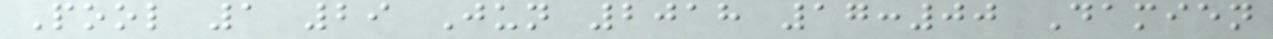Pool 1 29 Jun 2018 17:00 Damien
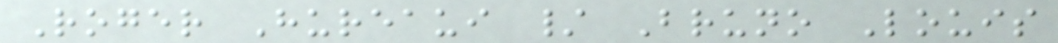Roger Hureaui / Bruno Louis
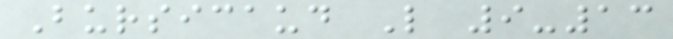Bursicaud L 9-13
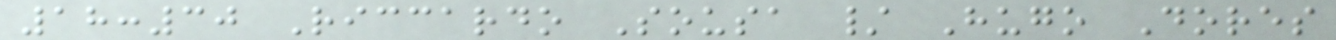18:30 Riccardo Sousa / Hugo Dores
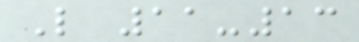L 11-13
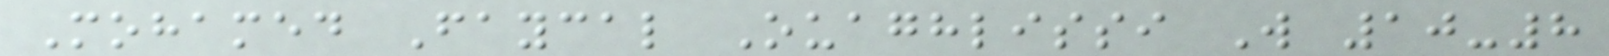Mohamed Faycal Ouaghlissi W 10-8
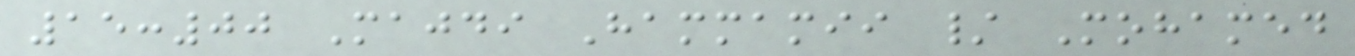15:00 Majdi Hammamii / Mohamed
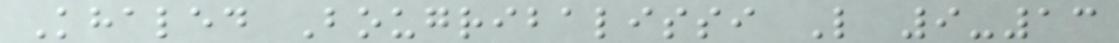Khaled Bougribalissi L 9-13
